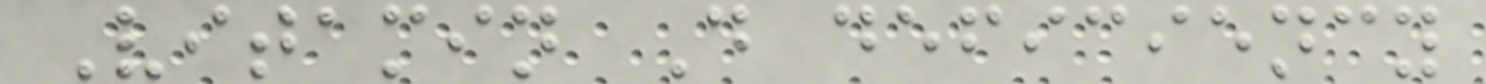Vitamin D deficiency
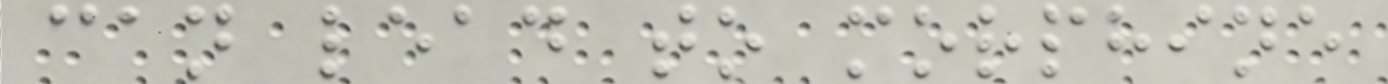can lead to morphine
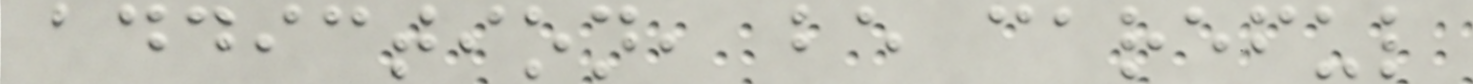addiction, be careful
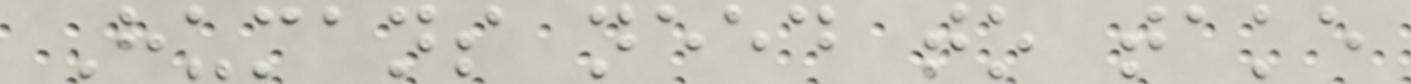Humans need to take
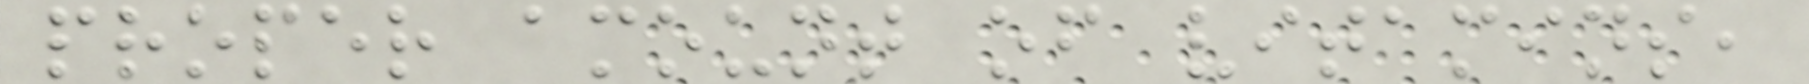proper amount of vitamins,
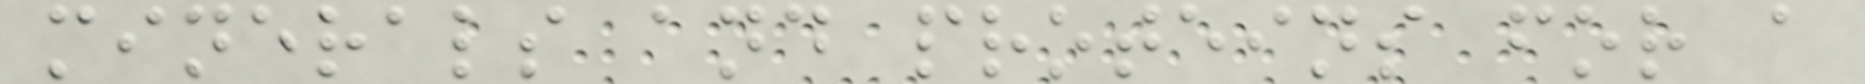minerals and proteins for a
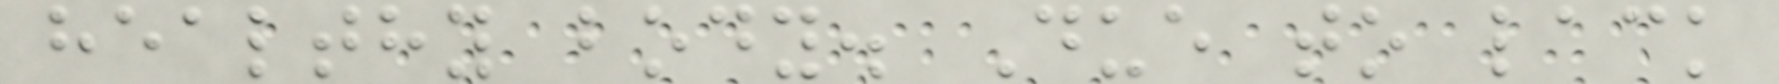healthy body. Due to lack
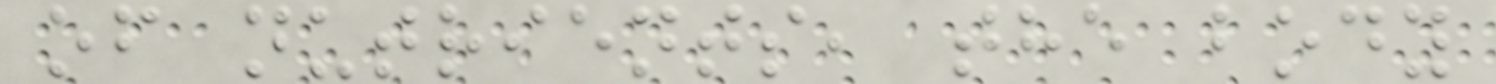of nutrients, the body
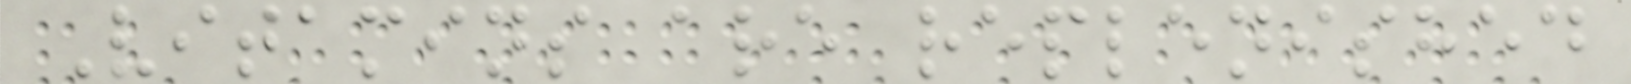Vitamins are replenished
